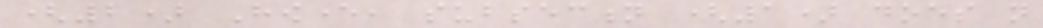(2) However, subsection (1) does not
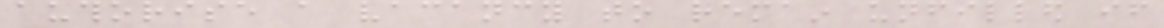authorise a vacancy to remain unfilled if
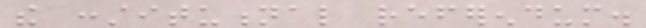the constitutional referendum.
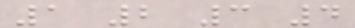1 2 3 4
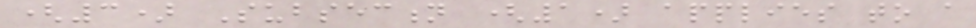(3) Subsection (1) applies to a
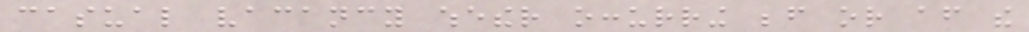casual vacancy whether occurring before or after the
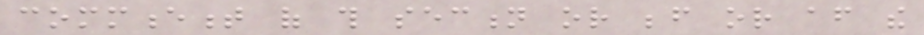commencement of this section or before or after the
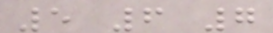5 6 7
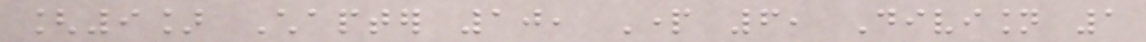[9] Chapter 10, Part 6, Division 1
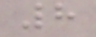8
